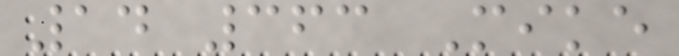14 363 Mike
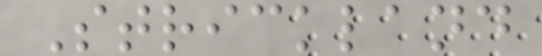Strickland
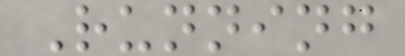Running
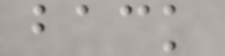back
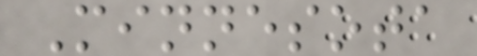Minnesota
